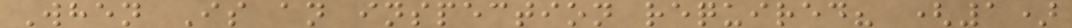When Is an inspection required? (1)
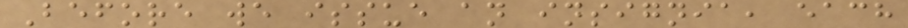Before we issue an insignia, each
